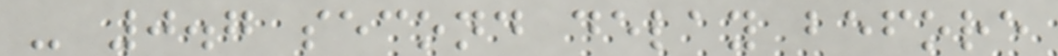- 0.7 second delay before
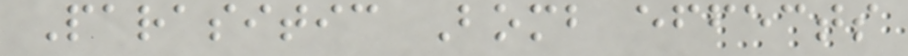Parasitic Bomb effects
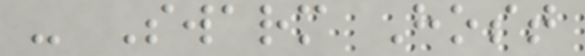- Swarm Host
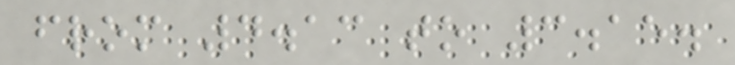from 4.13 to 3.15.
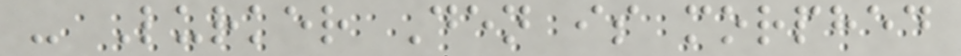- Lurker Den is morphed
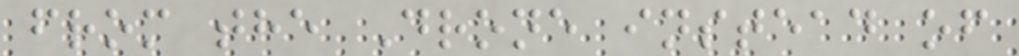from the Drone instead of
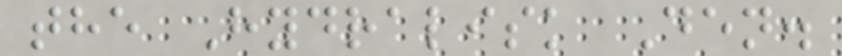the Hydralisk Den.
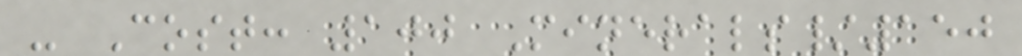- Cost: 100 Minerals/150
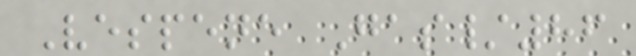Vespene Gas/86
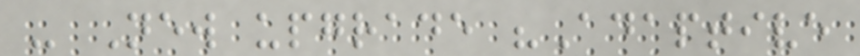- New upgrade "Adaptive
